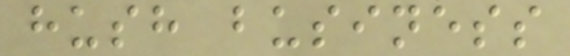hush business
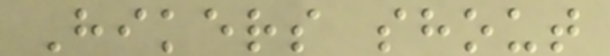Hikers shout
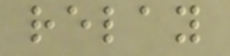relay
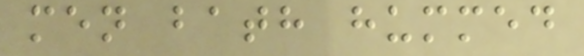men bath hummed
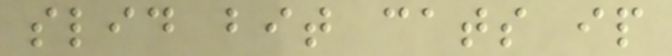slid bit cats ip
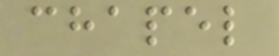chapel
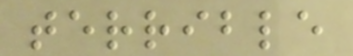terrible
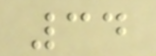34
